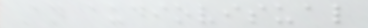An audiovisual
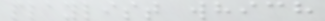playlist which
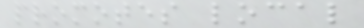promotes local
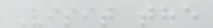Visit the
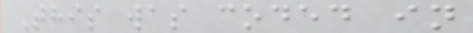This was coded in
